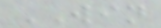WIN
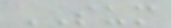SUM
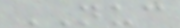NUC
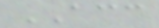ACC
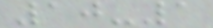10-1
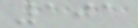101
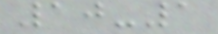10-1
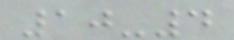10-4
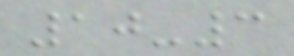10-3
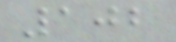102
